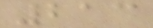213
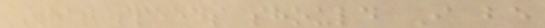What speeds should I be
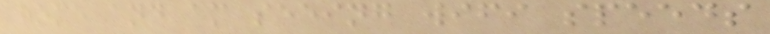home and am seeing wifi speeds
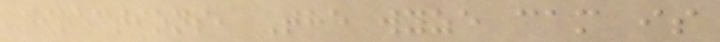directions, The wyze cam is
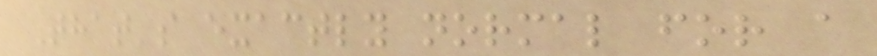That's exactly normal for a
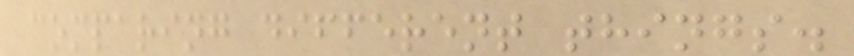comparing different things.
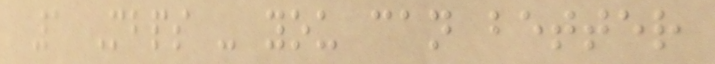1 Mbps - you can better
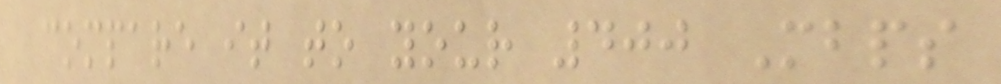compare it to your 400 Mbps
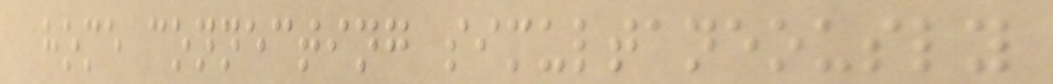home connecting simultaneously
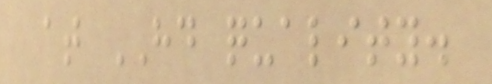at HD quality.
